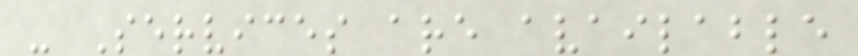- Services are available
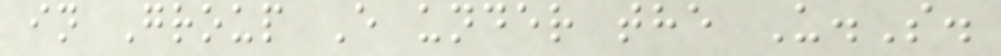in Group E under the U.S.
